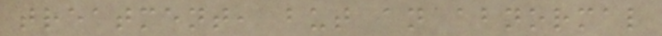treatment, but an abnormal
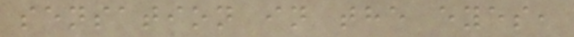sensation in the eyes,
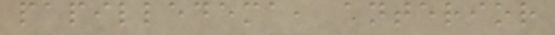papilledema, anterior
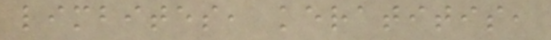limbites, keratitis,
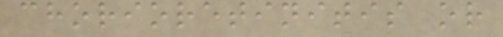chorioretinitis or
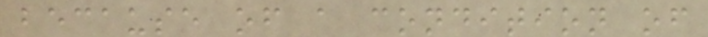because of a condition of
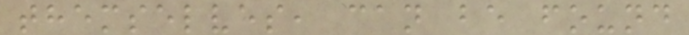themselves, can be found
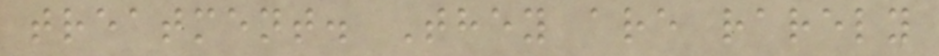treatment. They are rarely
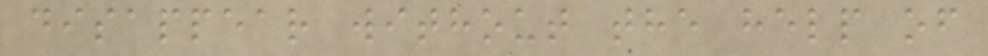disappear without the help of
